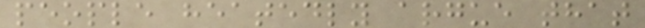people heatedly argue that
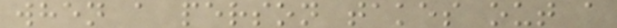when a person takes out a
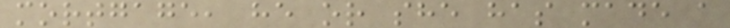mortgage, he or she has made a
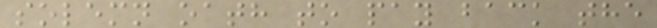solemn oath to pay back the
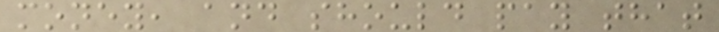money, and should pay that
